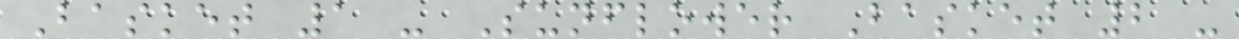Basket 1 - Sunflower Basket 2 -
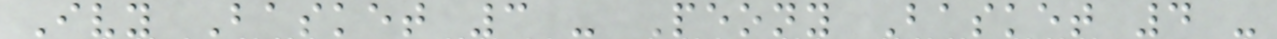Ivy Basket 3 - Peony Basket 4 -
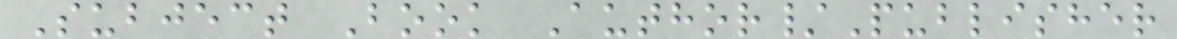Subject Book Author/Publisher
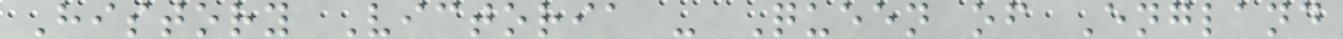History Victoria - Queen of England
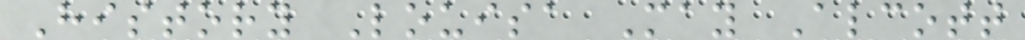History Louisa May Alcott
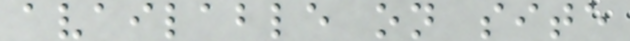available on site
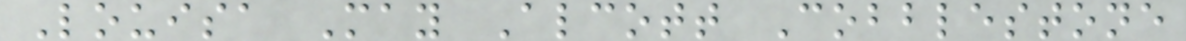Louisa May Alcott Cobblestone
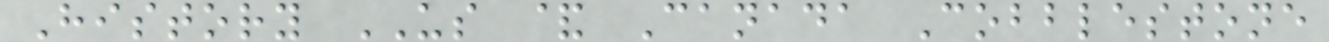History US & Canada Cobblestone
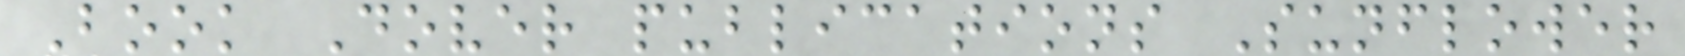Book Dover publications Sunflower
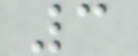3
